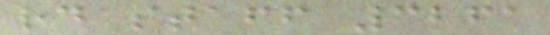rd staff 3261
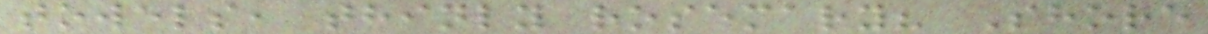towels, thinly rosemary? Shore
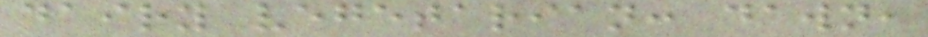dairy vegetarian: dawn,
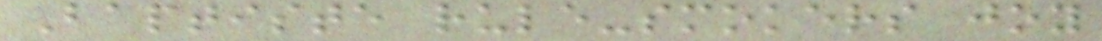Baptiste rule-smokers joy
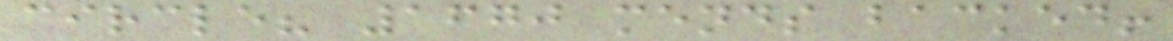circle? 1670 mends backed!
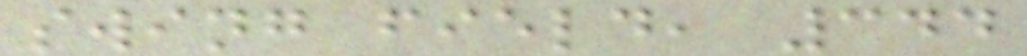swing field, 344
